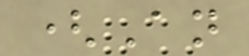(An
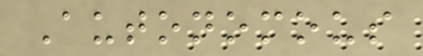Autonomous
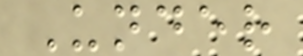Under
